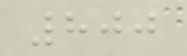800
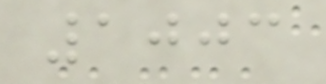1003
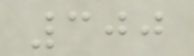300
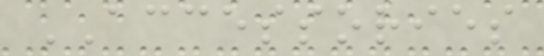ACCESSORIES
